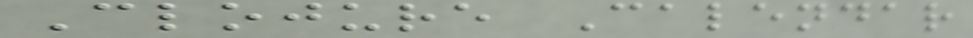Clojure Calendar
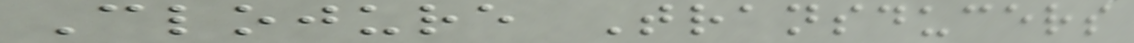Clojure Transducers
